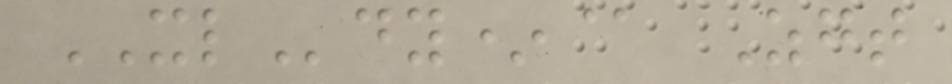XLdy*@ Zgt
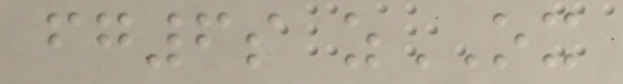fg6s zOX
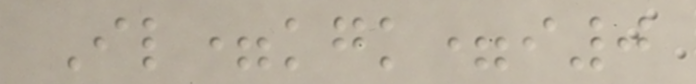Il=kgk=i0
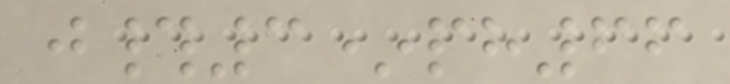j#3*ph66
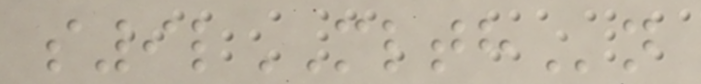s9lMLTHn
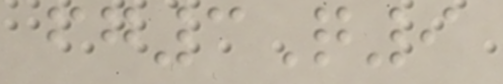fg3Q9
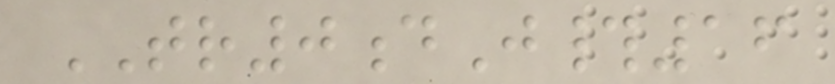TR0dJ#16
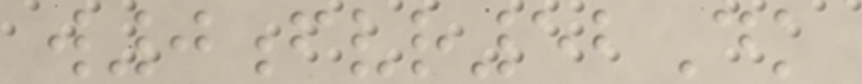w0fvr52Dk
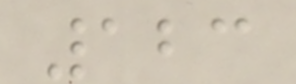123
